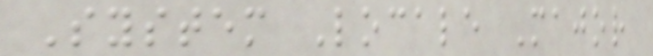System Locale Major
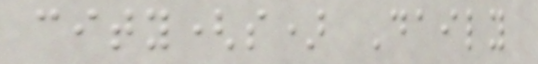city(s) Daily
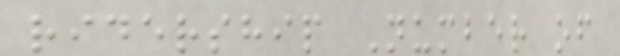ridership Number of
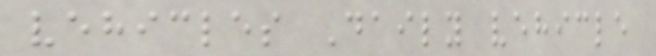vehicles Daily vehicle
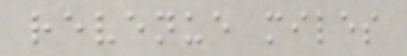revenue miles
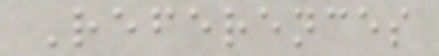References
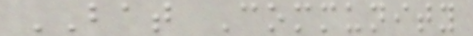BAT Community
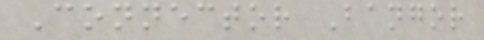Connector Bangor
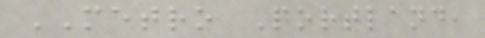METRO Portland,
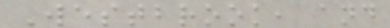Westbrook, and
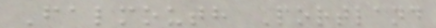Falmouth Portland
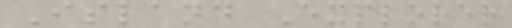Island Explorer
